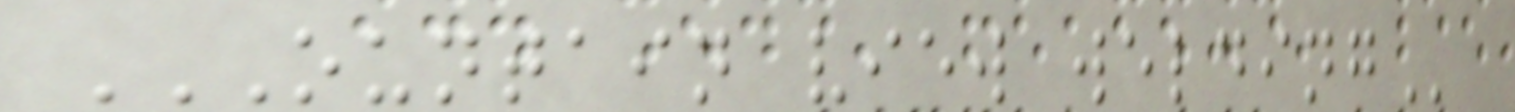OUNTAIN VIEW WELDING
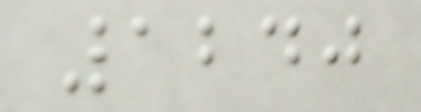1240
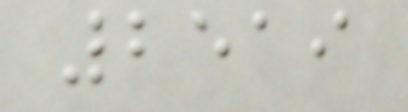2519
